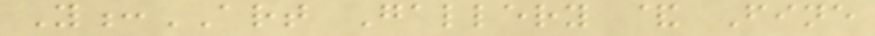Y:ART Gallery & Fine
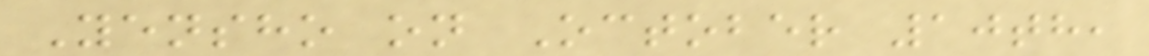Yensho on October 10th,
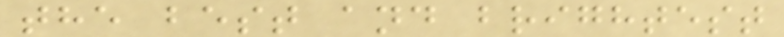the best and brightest
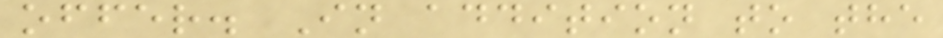offer. In addition to the
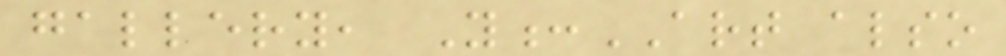gallery, Y:ART also
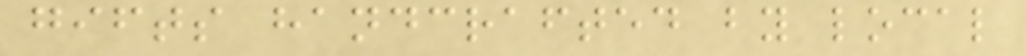gifts handcrafted by local
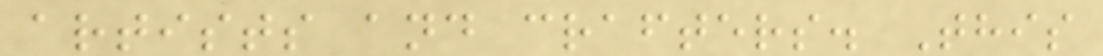artists and crafters. This
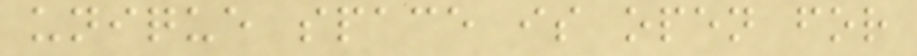unique space is open for
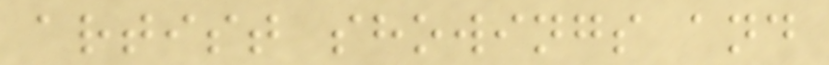artist showings and
